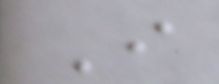I
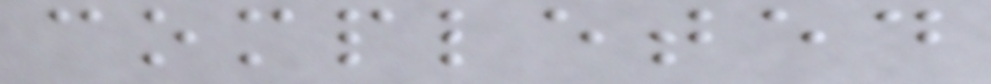completed
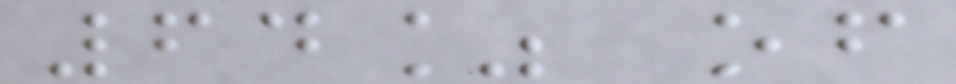64% of
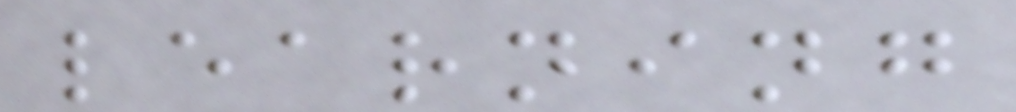learning
